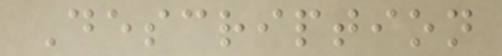Description
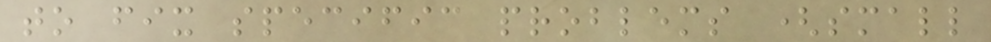to fix specific problems (small
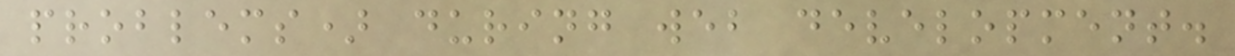problems) during web development.
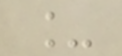_
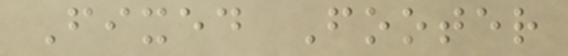Fixed Footer
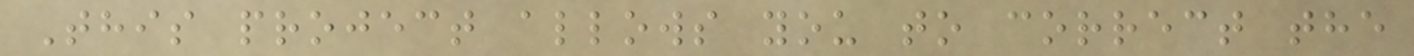This project allows you to correct the
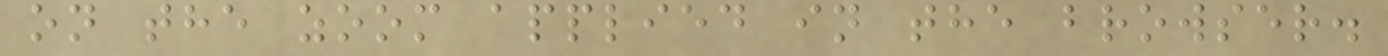on the zoom applied in the browser.
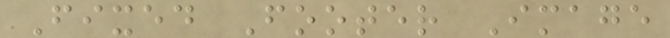Fixed Footer Image
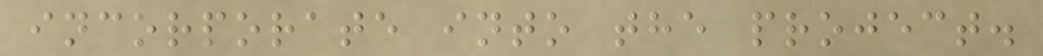incorporate into the project.
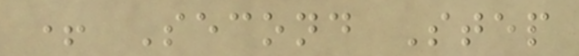+ Second Step
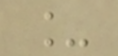_
